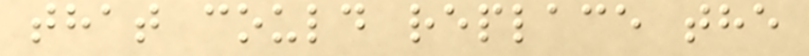that could replace the
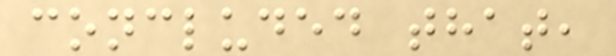concluded that,
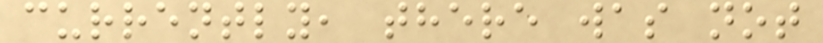currently, there was not
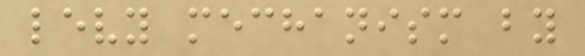levy mechanism by
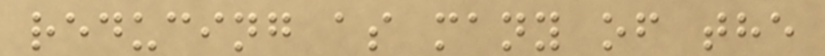reducing as many of the
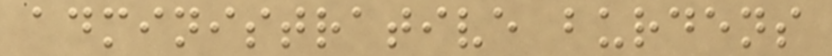administrative burdens
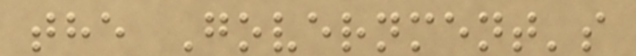the Government's
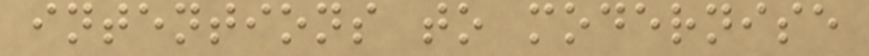intentions to modernise
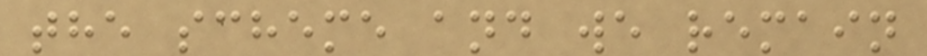the scheme and we remain
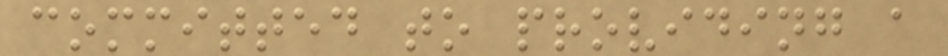committed to providing a
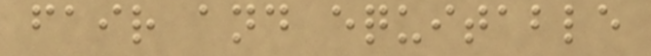fair and equitable
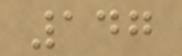147
